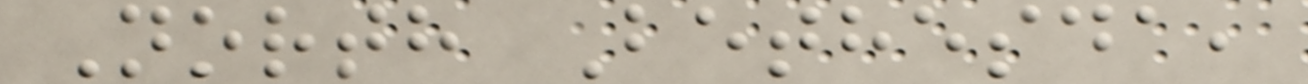North Bethesda,
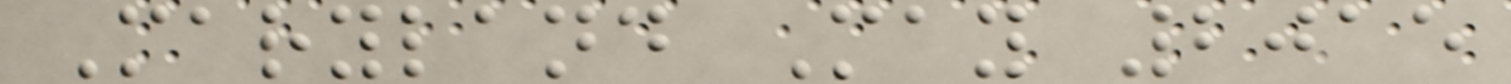Maryland May 2015
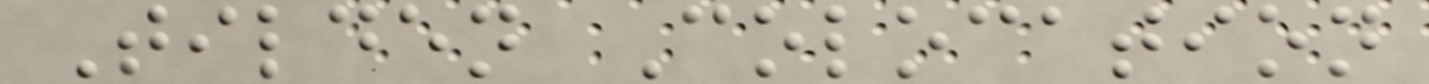Tilden Colocation
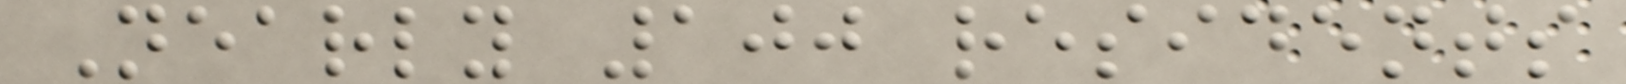Nearly 100 residents
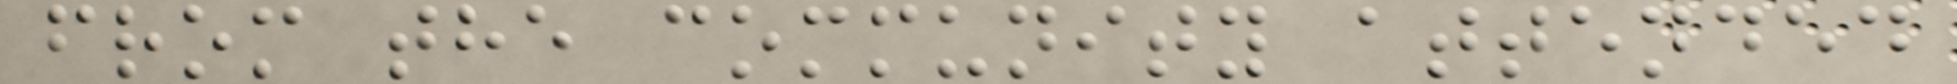from the community attended
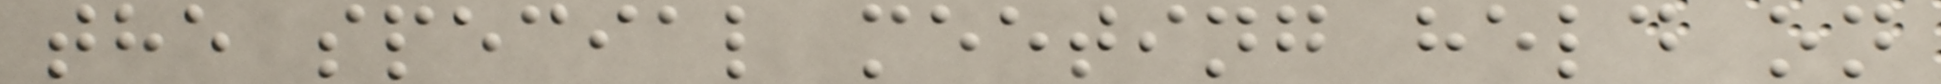the special meeting held on
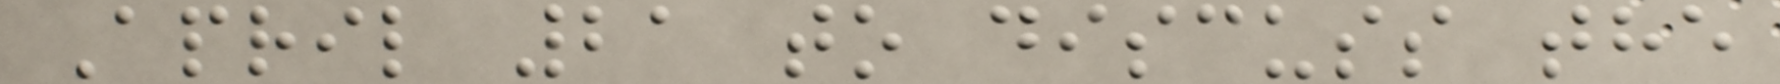April 21 to discuss the
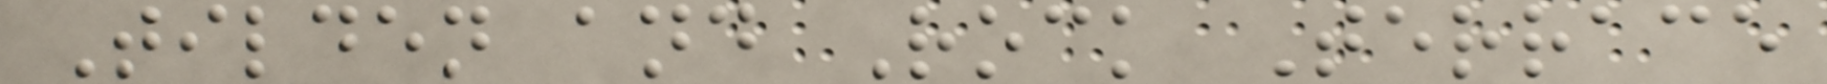Tilden and Rock Terrace
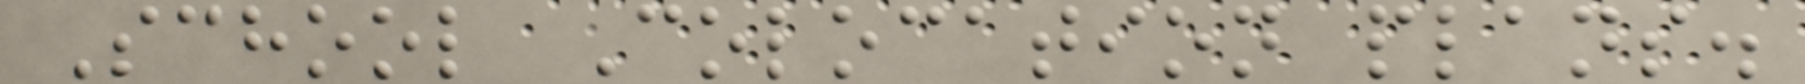School Colocation plans.
